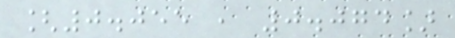[0.055 , 0.074]
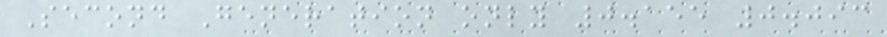Second Generation only 0.155 0.093
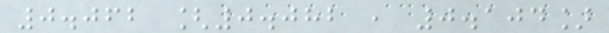0.062 [0.082 , 0.104]
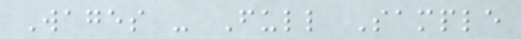Wages - Full Sample
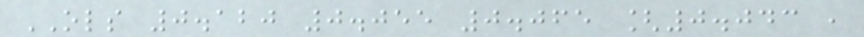OLS 0.120 0.055 0.065 [0.043 ,
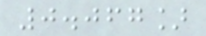0.067]
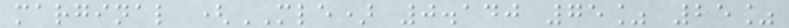marginal (MLE) 0.140 75% 25%
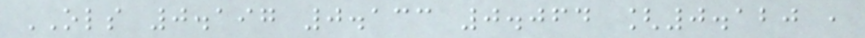OLS 0.197 0.133 0.064 [0.120 ,
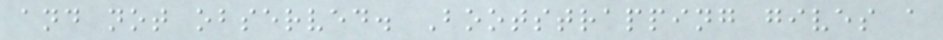and not observed. Bootstrapping gives a
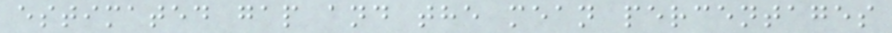estimated gap and the mean percentages
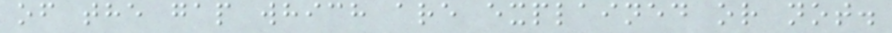of the gap which are explained or not.
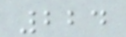224
